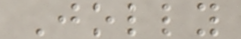Jolly
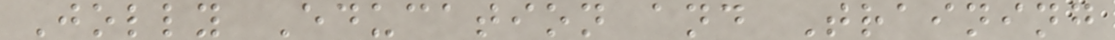Jolly Education and Training
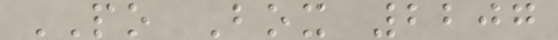PO Box 2207
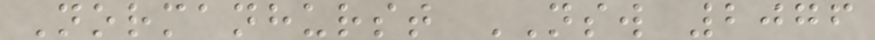Normanhurst NSW 2076
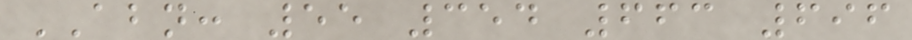ABN: 55 354 663 696
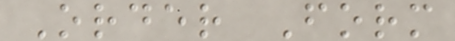Order Form
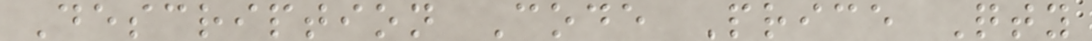Description Code Price Qty
